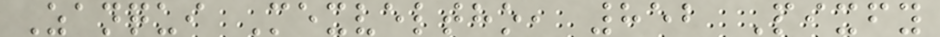Zanqui Mexveltho, 852 Pixfy
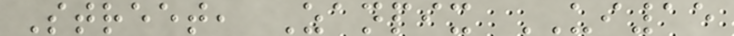Street, Zanpix UI15
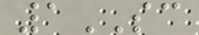1SC
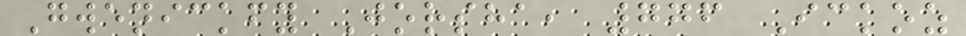Gwenickfy Jorsha, 776 Ickoz
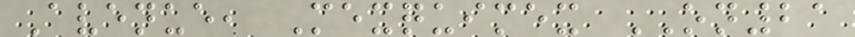Avenue, Mexquimex ON21
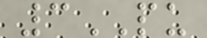3PU
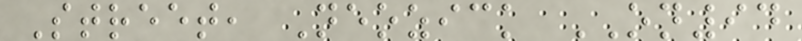Street, Neozick ON94
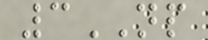3NP
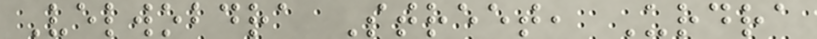Velwobdra Street, Urdra
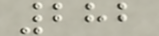282
